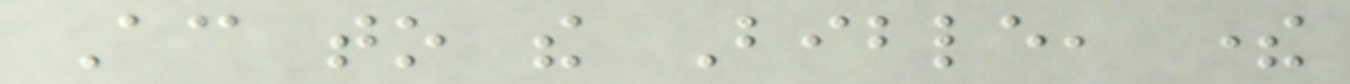According to the Bible, there
